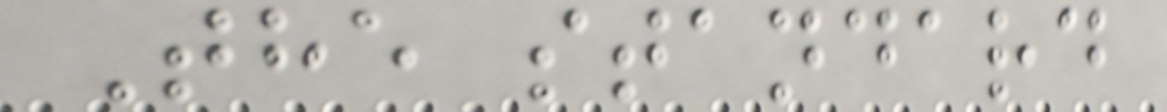The standard
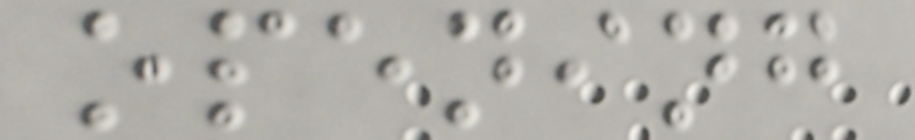opening
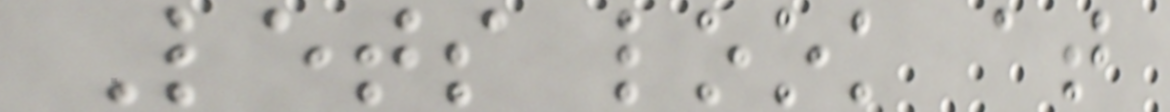Lets look at
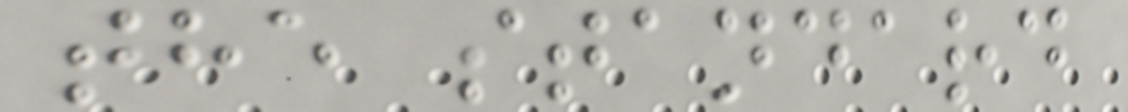the standard
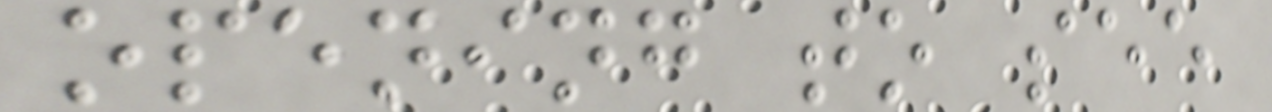opening to see
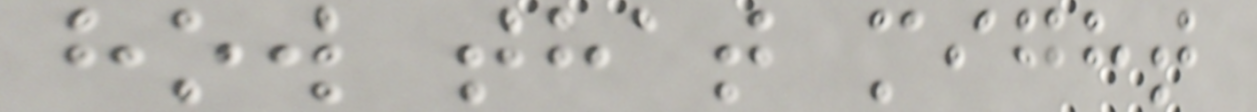how that might
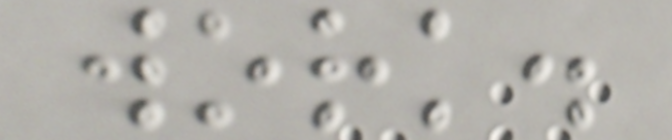work.
